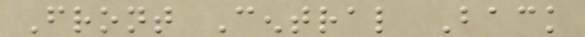Front Central Back
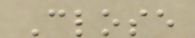Close
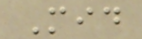Mid
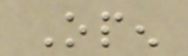Open
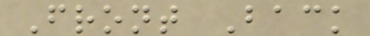Front Back
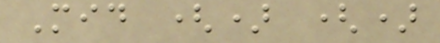Mid () ()
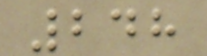248
